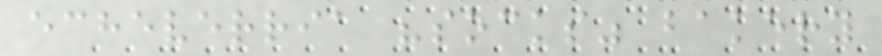echeverria "socks" bakery
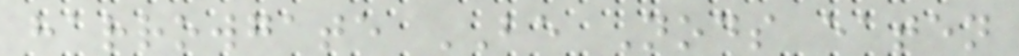harrowgate BE Nods eaten
